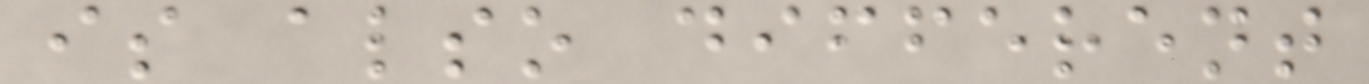is also different
